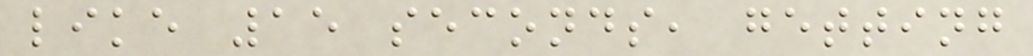like 15 seconds, getting
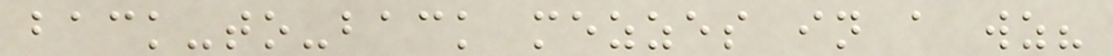back-to-back mezzes in a wz?
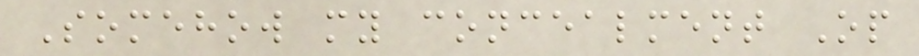Somehow my concealment Op
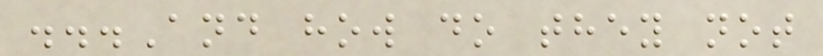...And how do they not
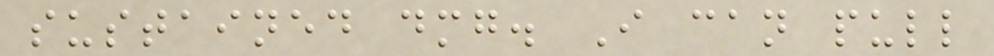sustained dmg. I can pull
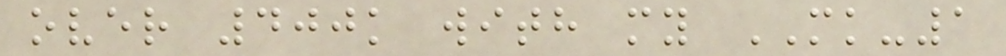over 400k with my MK-1
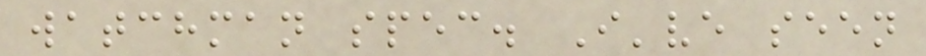watchman spec. I've seen
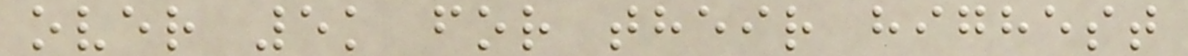over 5k for their highest
